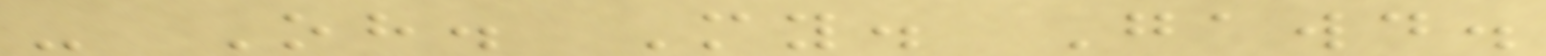- Oh. My. Gawd.
